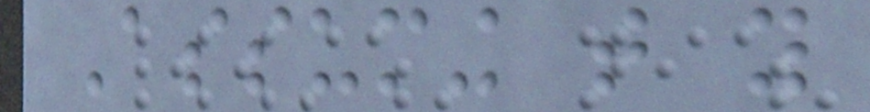Assuming that you
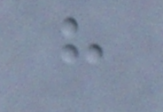have
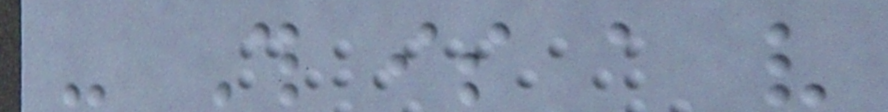- This is a very
